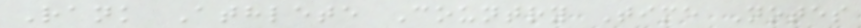Rank Athlete Country Time Notes
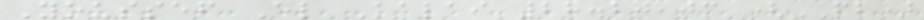Youssef El Kalai 28.20,03 (PB)
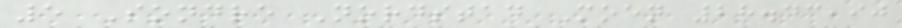5 Sondre Nordstad Moen 28.43,90
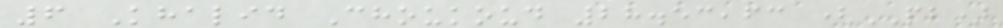6 Khalid Choukoud 28.53,63 (PB)
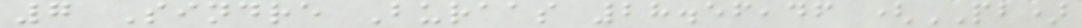7 Sindre Buraas 28.56,46 (PB)
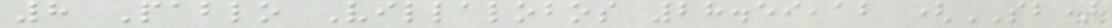8 Pablo Villalobos 28.59,12 (SB)
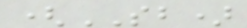(SB)
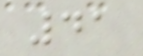41
